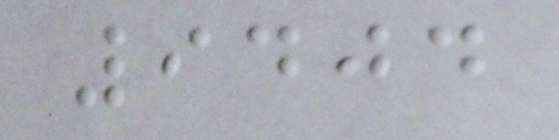9404
